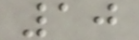10
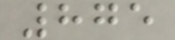875
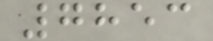7853
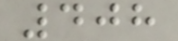408
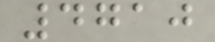4710
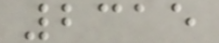2315
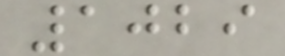1029
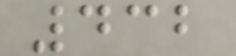432
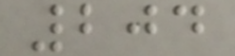204
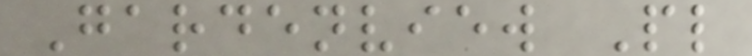Gardenview Pl
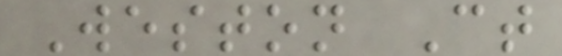Weston Ct
